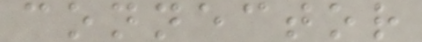connector
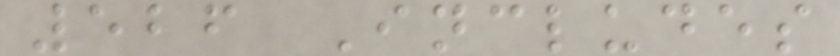526 Includes
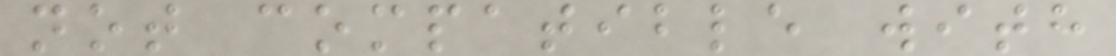not compatible with
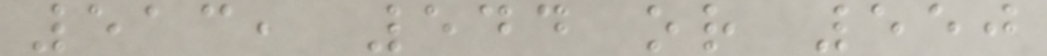513, 544 or 550
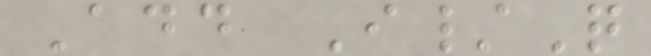Add I/Q
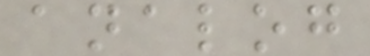analog
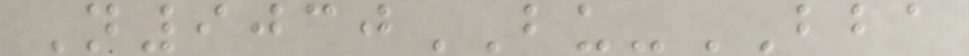N9030BU-BBA
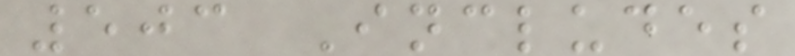503 Includes
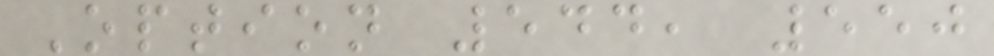Option 544, 550
